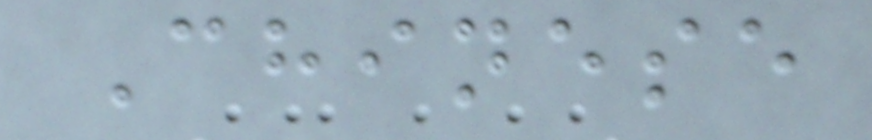Chinese
